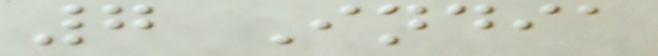7 India
